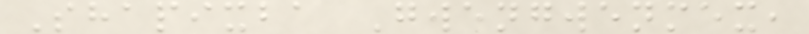Shapixba Gwengwenmex,
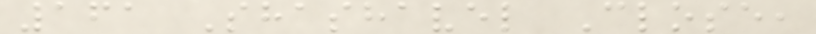161 Shashavel Close,
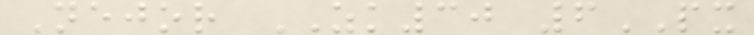Nejor ZK30 6PX
